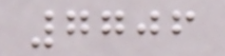7706
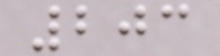203
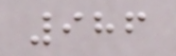986
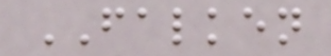FALKEN
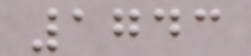1743
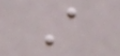A
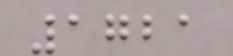1721
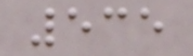535
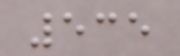535
